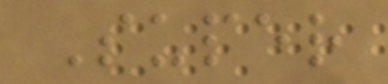Super
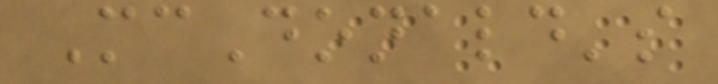McDonald's
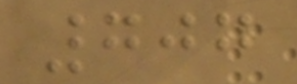707
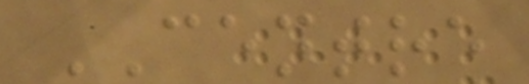CENTRE
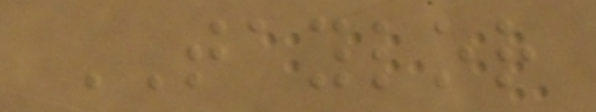TAYLOR
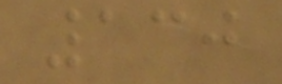130
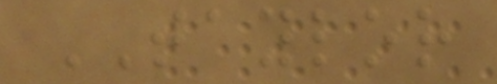TAYLOR
